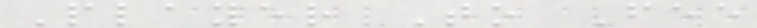Player To Fee
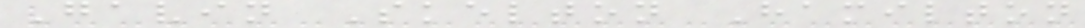Gavin Skelton Hamilton
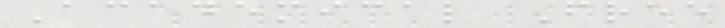Academical Free
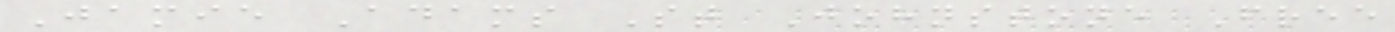Jamie Adams St Johnstone Free
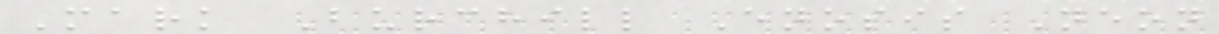Mark Burchill Enosis Neon
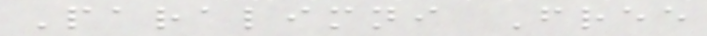Paralimni Free
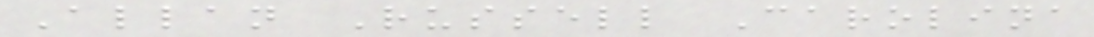Allan Russell Carolina
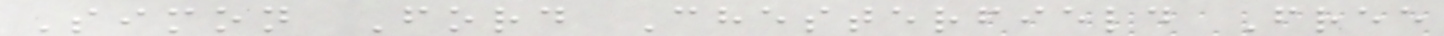Simon Ford Chesterfield Free
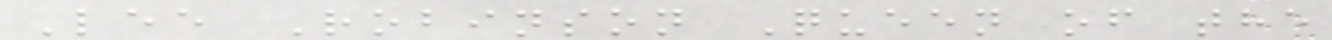Lee Robinson Queen of the
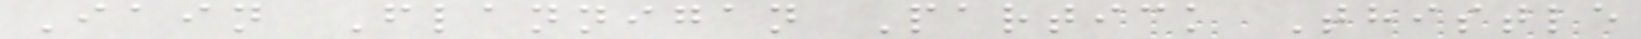Iain Flannigan Partick Thistle
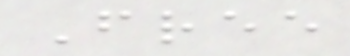Free
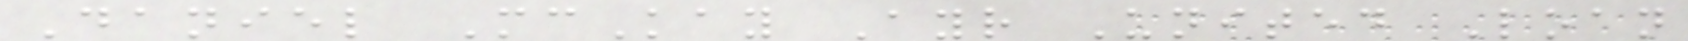Daniel McKay Ayr United Loan
